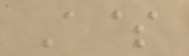A$
